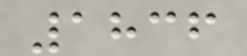1836
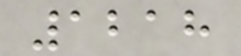1218
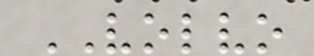VOLVO
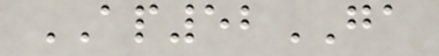AP52GA
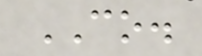CO.
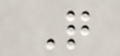Q
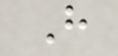H
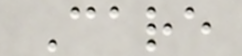Care
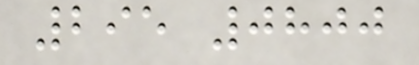295 0800
